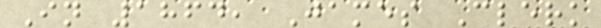In 1864, James Clerk
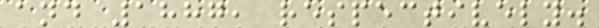and 1887, respectively.
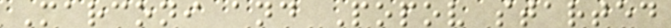Marconi and Popov started
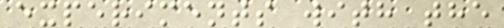experiments with the
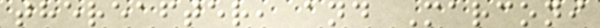thereafter, and Marconi
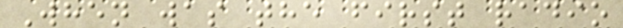When was the first radio
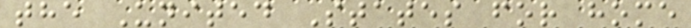the United States for home
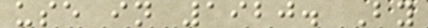use in 1920. By
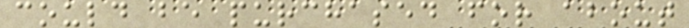could be purchased for about
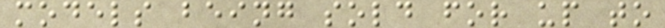models being sold for up to
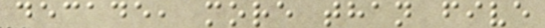decade, more than five
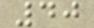40
